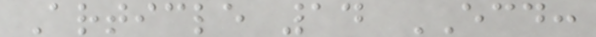Article 14 ECD:
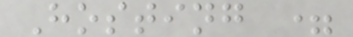Hosting =
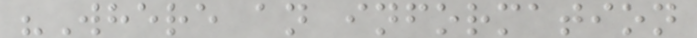"Where an information
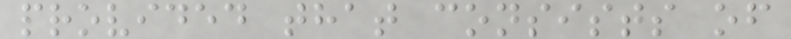provided that consists of
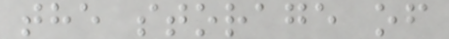the storage of
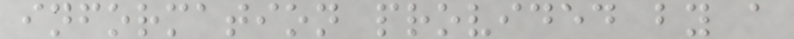information provided by a
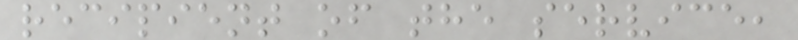recipient of the service,
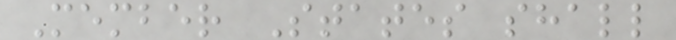Member States shall
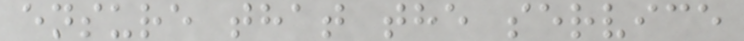ensure that the service
